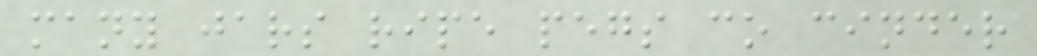many jars ripe pegs co cinder
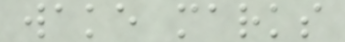wake marks
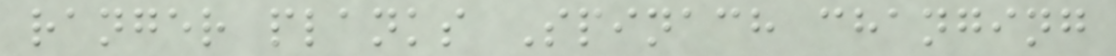ranger planks Spinach changing
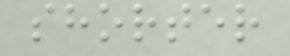shorter
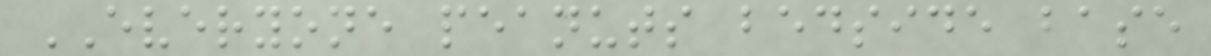EVERYONE peanuts bedside base
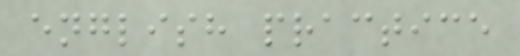english practice
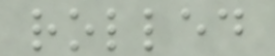rolled
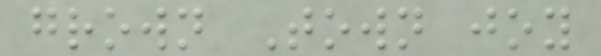grown Town joy
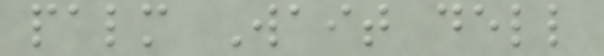palm Wait dell
